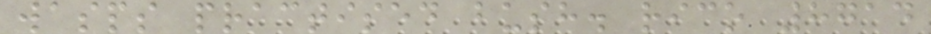wasps practised bush. rico 8714
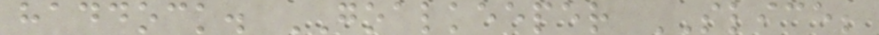haddock. GOALKEEPER SLICE;
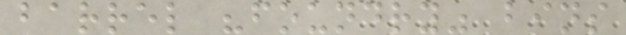barrel "foundry" bins
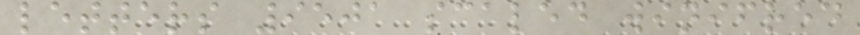letters 9501 scaled winifred
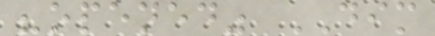"opened" DIM
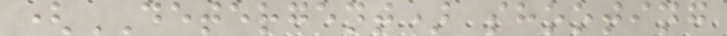(DETERGENT) shooting
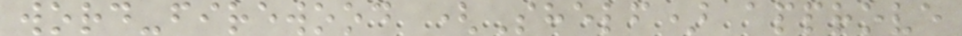word-firewood (Shelf) approve
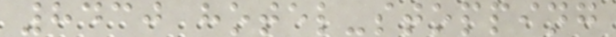8430 hotel-stopping
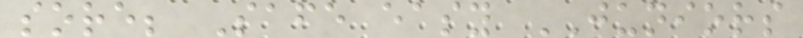sore; Safe easy JUNIORS
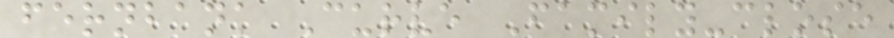fernbank Curve Family-close
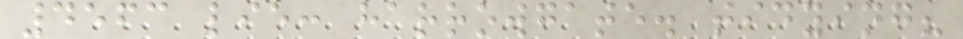4563 lie: harrowgate. tidying?
